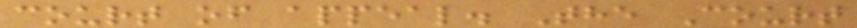court of appeal. The Court
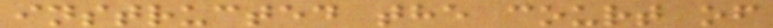instructed the court of
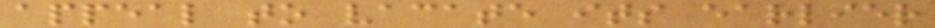appeal to vacate its earlier
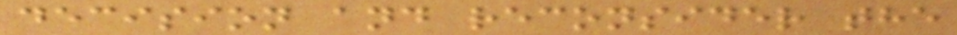decision and reconsider the
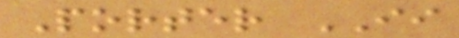Porter II
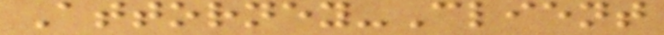Attorney-Client
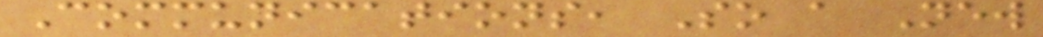Communications, So a New
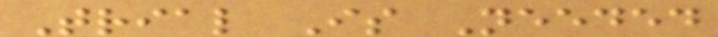Trial Is Needed
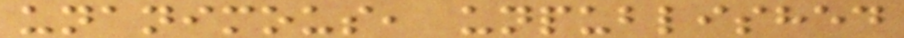unanimous, unpublished
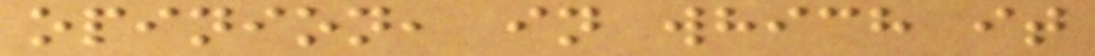opinion, in which it
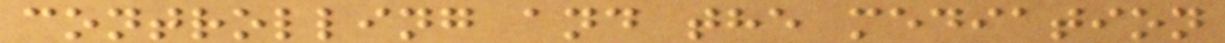controlling and the mediation
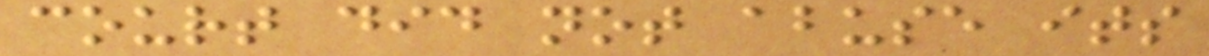court did not abuse its
